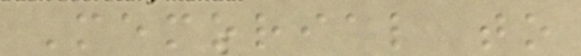Memorial to
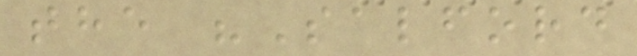the "Salford
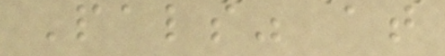Pals" at
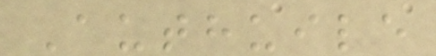Authuile
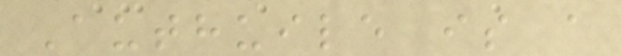Authuile is a
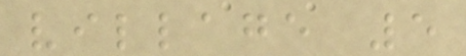village 5
